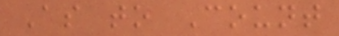As to Count
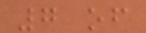7 of
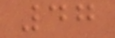47
